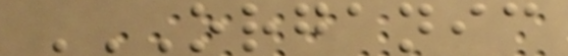ORGANIC
